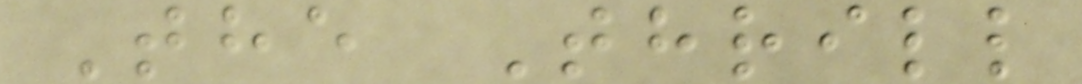The Thrill
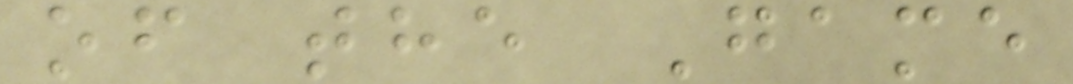of the Game
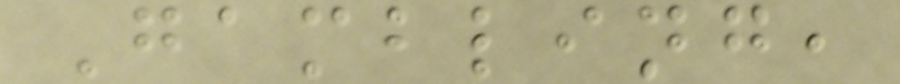Gambling,
